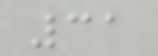31
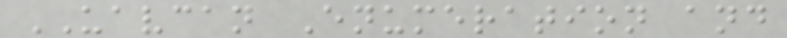UAVCAN Enumeration and
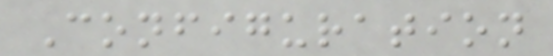Configuration
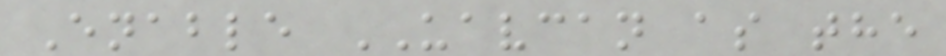Enable UAVCAN as the
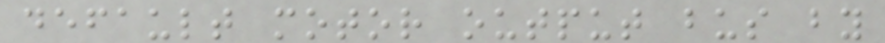default motor output bus by
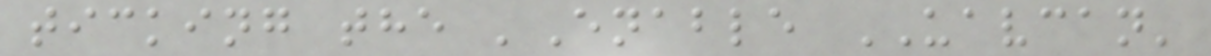ticking the 'Enable UAVCAN'
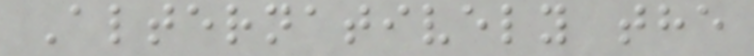Alternatively the
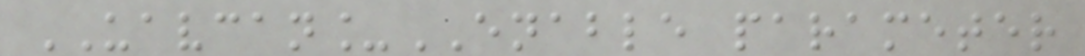UAVCAN_ENABLE parameter
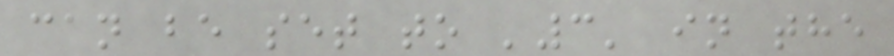can be set to '3' in the
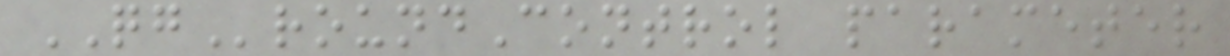QGroundControl parameter
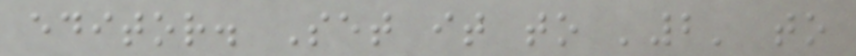editor. Set it to '2' to
